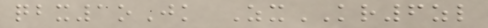qbx1oJk ZxKR6zl
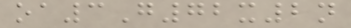oa3G72x2n
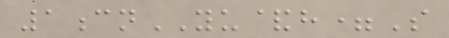1cnYU&h=S
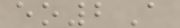eo2A
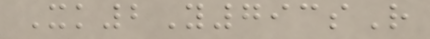Xk2Y793sR
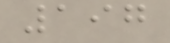197
